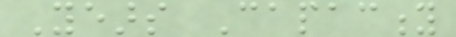Years Capacity
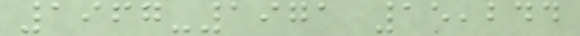1967-1971 15,244
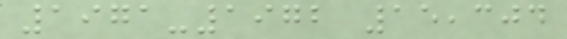1971-1972 15,304
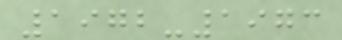1972-1973
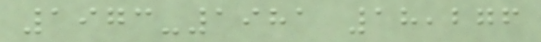1973-1981 18,276
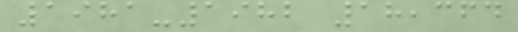1981-1982 18,364
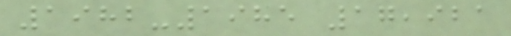1982-1985 17,921
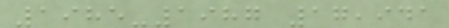1985-1987 17,941
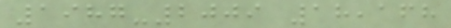1987-2009 18,168
